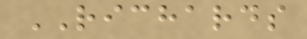RICHARDS
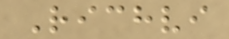Richvi
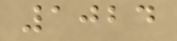1024
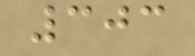303
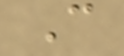C
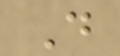D
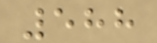588
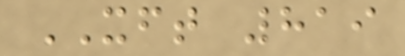XFT 819
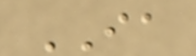IA
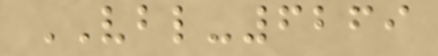VBL-6269
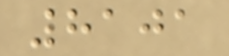8101
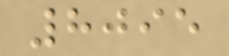8095
